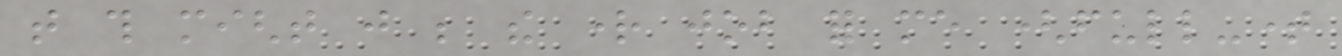that this might just be the right job for me (full-time
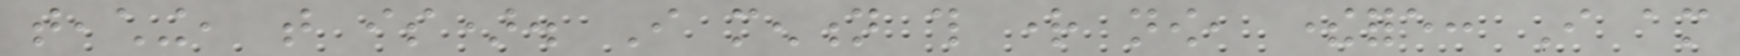teaching, that is). I mention this right now, therefore: I am
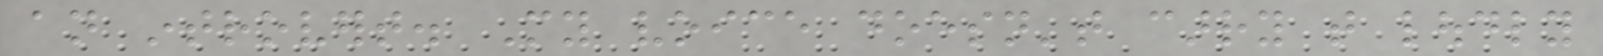an introvert. My voice doesn't carry that loudly
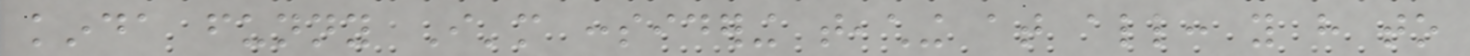kinda funny I'm considering teaching at all: you have to
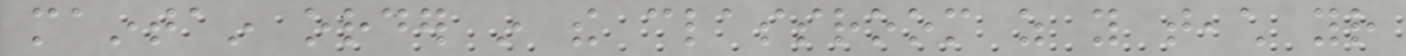maintain order in the classroom as you teach your
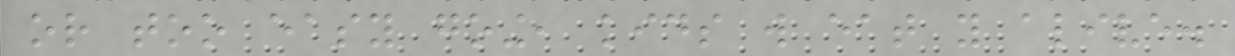or too easy going, kids will eat you alive.
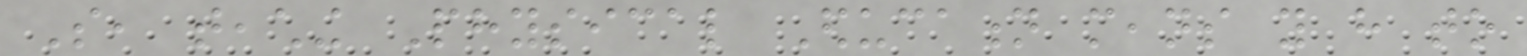So, teaching Physical Education means you have to
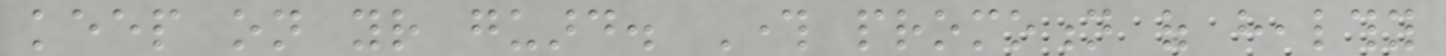keep on your guard. Through promotion of healthy
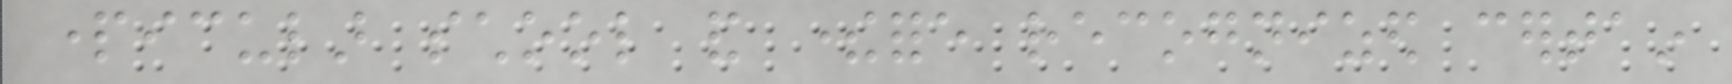particular school and therefore recognized certain
